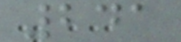241
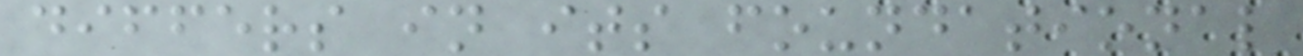differs in its foundational
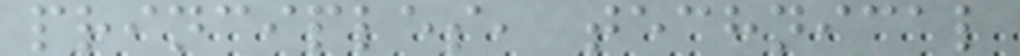principles, technical
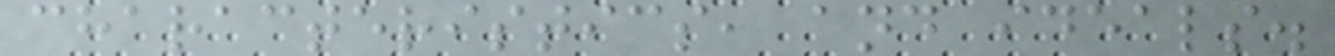characteristics, and ideals.
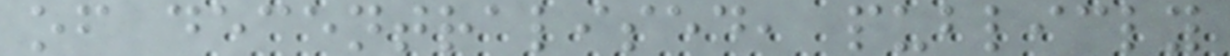of decentralised, publicly
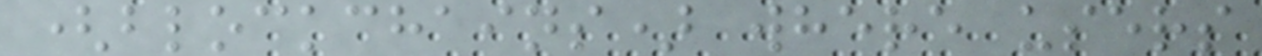(blockchains) where users
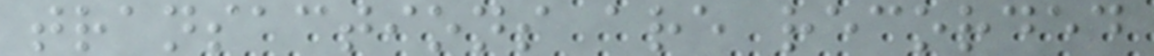transactions are recorded
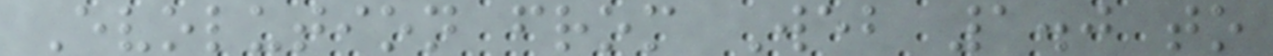Evolution from Web 1.0 to
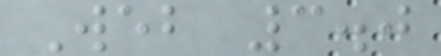Web 3.0
